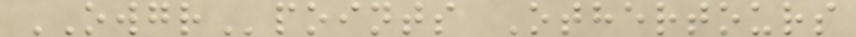OWGRpoints Othertours
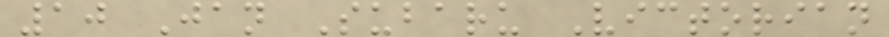10 Jan Subaru Victorian
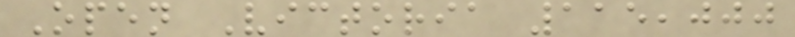Open Victoria 115,000
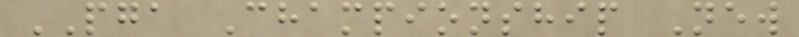PGA Championship New
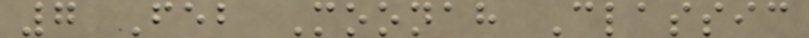7 Feb Moonah Classic
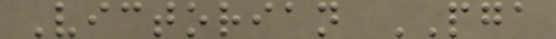Victorian PGA
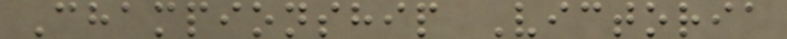Championship Victoria
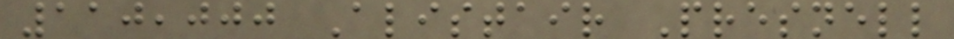110,000 Alistair Presnell
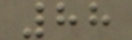88
